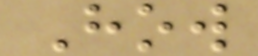How
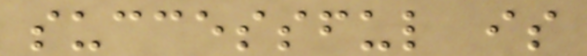successful is
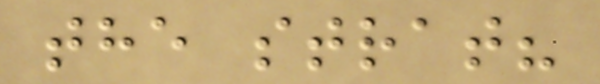the strat?
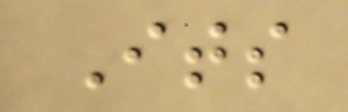Its
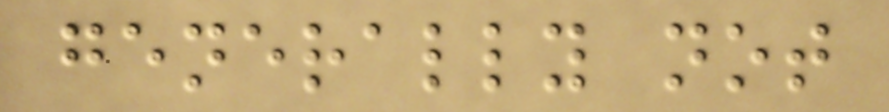generally not
